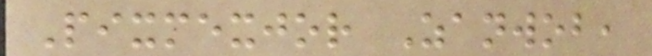Pixmexjor Zanwob,
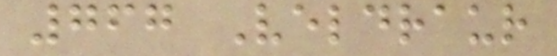767 Veldraur
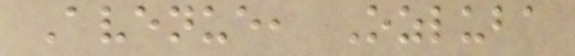Avenue, Ozluba
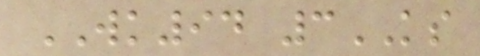WK94 3KS
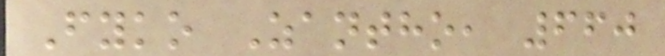Fyko Zantho, 660
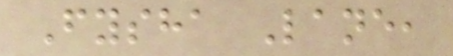Fysha Lane,
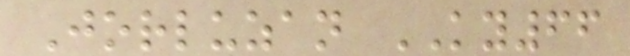Jorluzan KY66
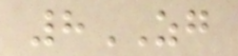8ZG
